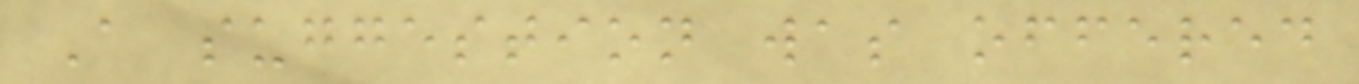A suggestion was offered
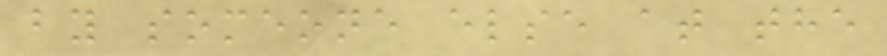by someone else at the
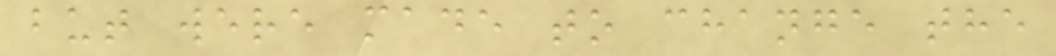but were made to change the
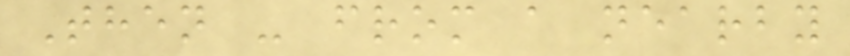Then - from a nearby
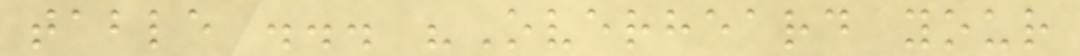table ... "Overheard your
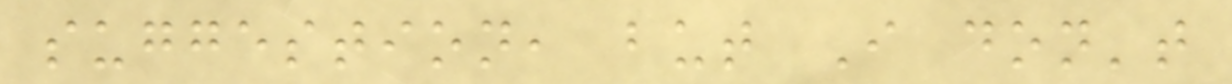suggestion, but I don't
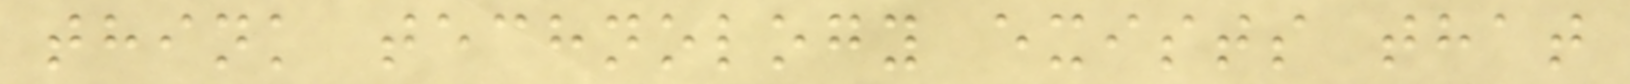think technology exists that
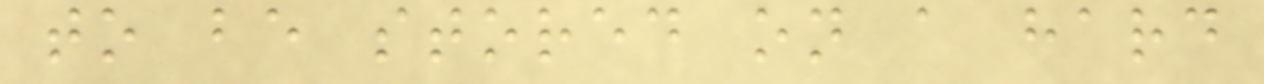to be stored on a hard
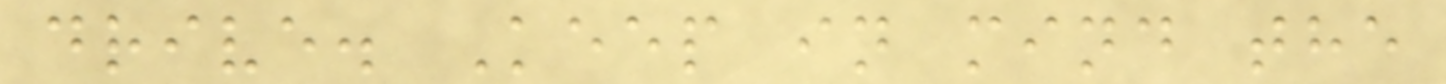drive. Keep in mind the
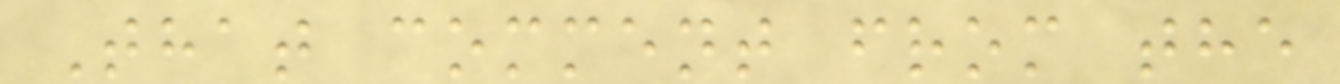That comment from the
